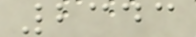2343
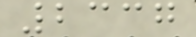2337
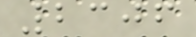2306
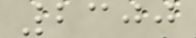2300
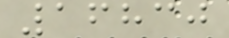16830
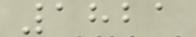1821
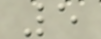5
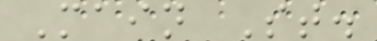Main St.
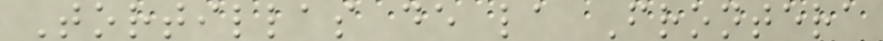Tortillas de la Frontera
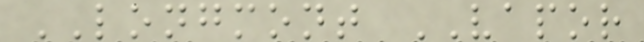LONGMONT VAPOR
